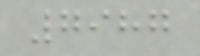7987
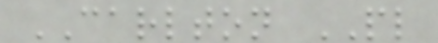CARLTON PL
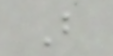B
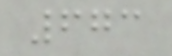673
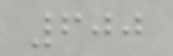600
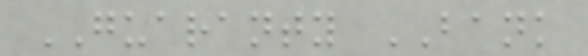GUARANTY BANK
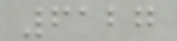6127
